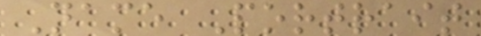Name Portrait
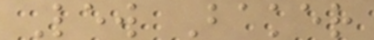Lew Baker
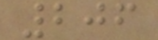206
